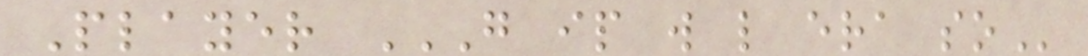Player G IP W L ERA SO
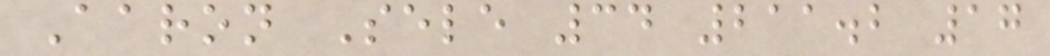Aaron Sele 34 211.2 17
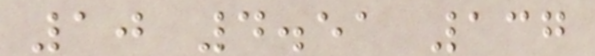10 4.51 137
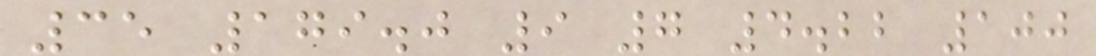35 179.0 9 7 4.22 100
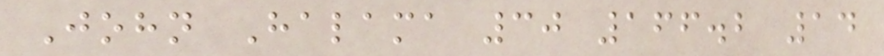John Halama 30 166.2 14
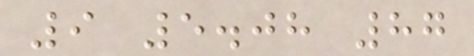9 5.08 87
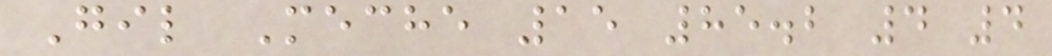Gil Meche 15 85.2 4 4
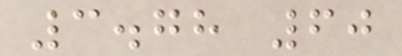3.78 60
